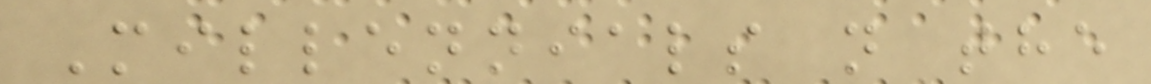Millennials n the
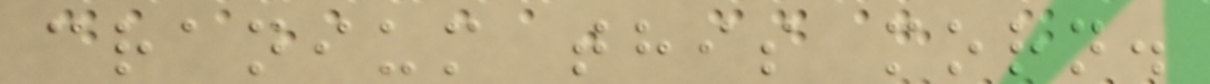cranium this morn.
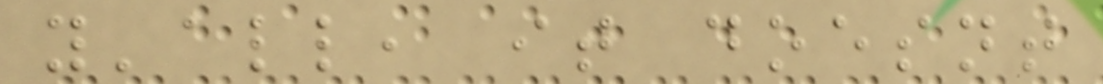y'all, it doesnt
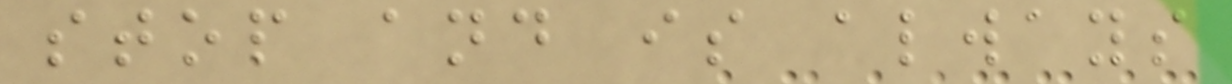stop and is always
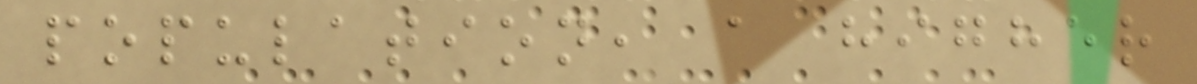population, a higher
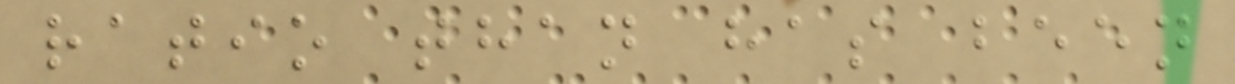ratio than has been
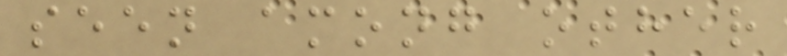seen among other
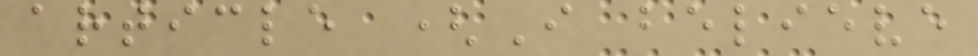article (I believe
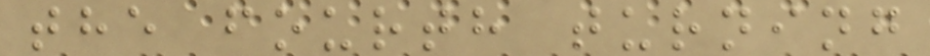the fourth turning
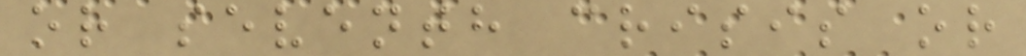or seventh crisis or
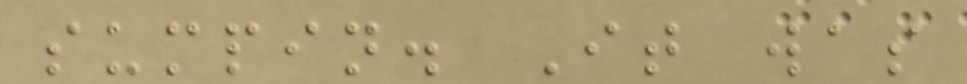sumpin. It was
